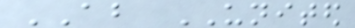ABOUT UNITED
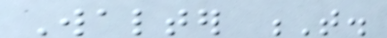Walter T.
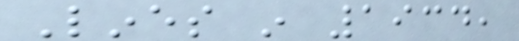Lines in 1934,
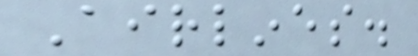Airlines.
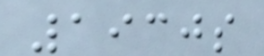1930s
